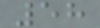58
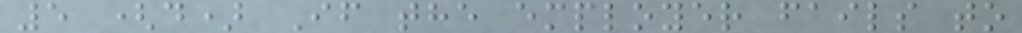5 (d) If the employer fails to
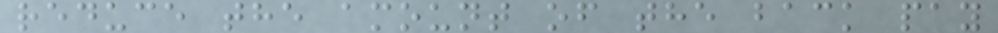reduce the amount of the back pay
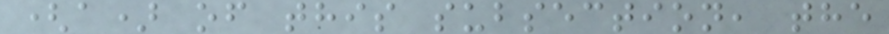(a) of this subsection, the
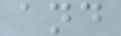and
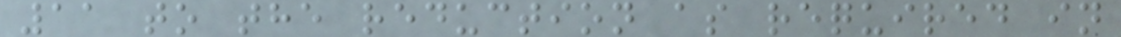11 to the reduction as required in
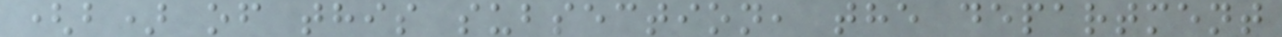(b) of this subsection, the department
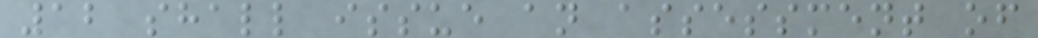12 shall issue an assessment of
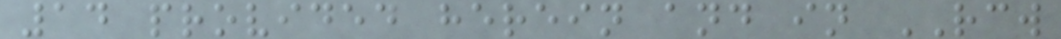14 provided herein and in RCW
